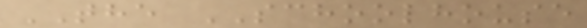THE SCHOOLHOUSE
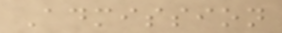Admission
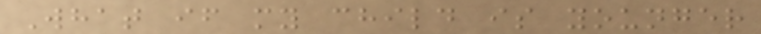What if my child is younger
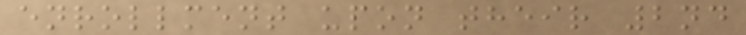enrollment upon their 2nd
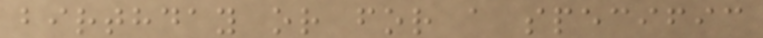birthday or for a specific
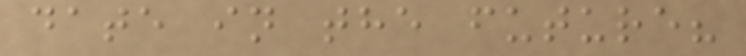date in the future?
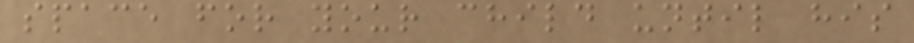space for your child until his
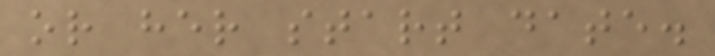or her start date.
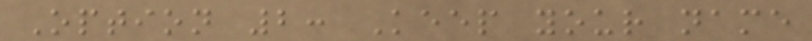Option 2: Keep your name
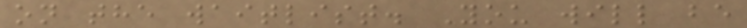on the waitlist. You will be
